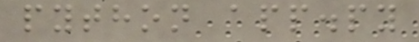python app.py
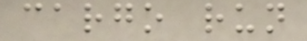cargo run
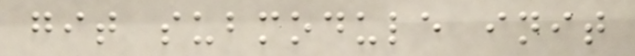git submodule init
